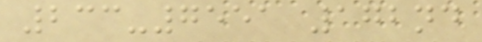233-7551 172nd
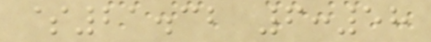$21.32 6:58
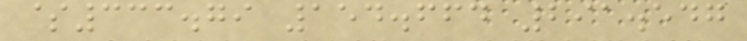$333.79 154.664 291.547
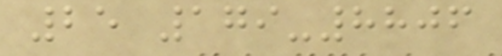25 179-8806
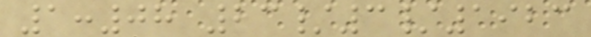1:08 23/3/1923
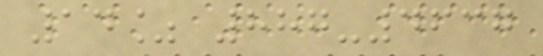14% 887-4637
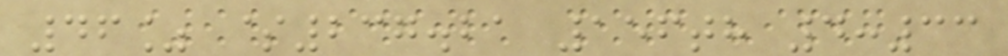46% $237.21 156th 4:33
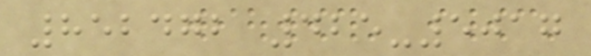852472 425-5017
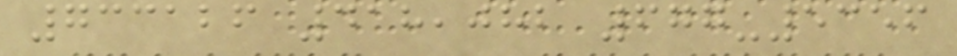733126 418,082 677-5356
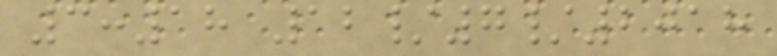3:18 12/7/2018
